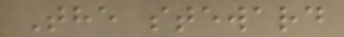The steward
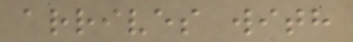arrives with
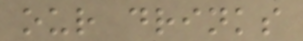our drinks
